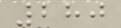280
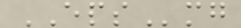EPSmg
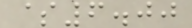$6.00
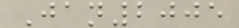Jan2005
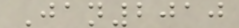Jan2010
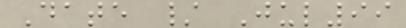Date / Jul99
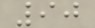90
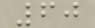60
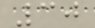30
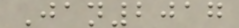Jan2017
